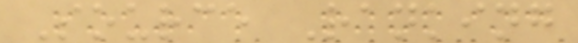Source Ranking
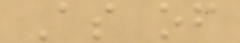As of
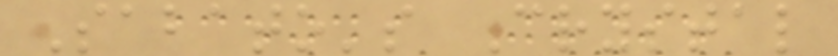Sabato's Crystal
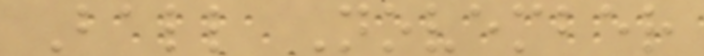Ball November
